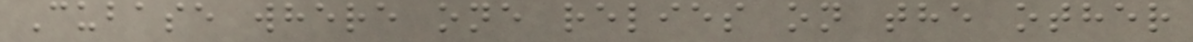Cubase where one relies on the other
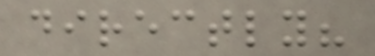directly?
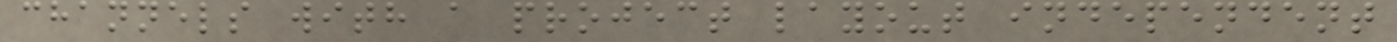channels with a project layout independent
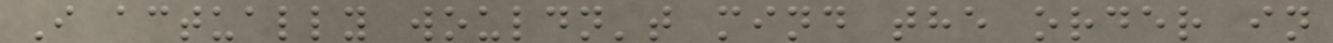I actually wouldn't mind the order in
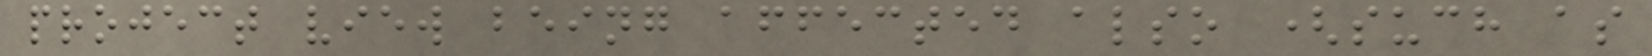project view being affected also (such as
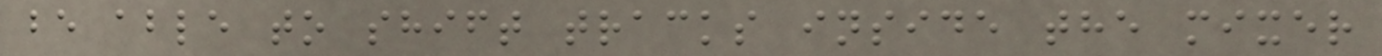be able to shift tracks inside the mixer
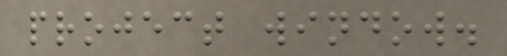project window.
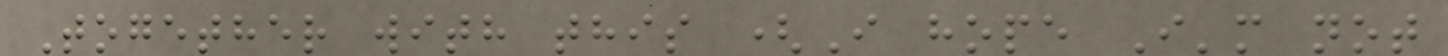Together with this (I hope I'm not
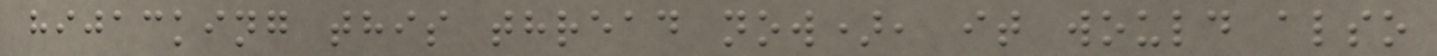hijacking this thread now), it would also
